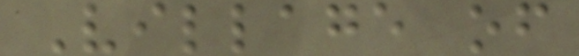Village of
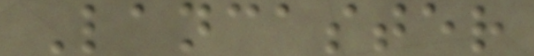Lancaster
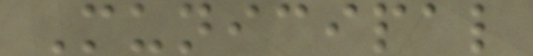Municipal
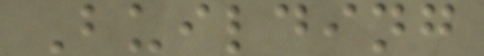Building
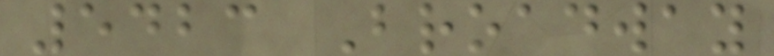5423 Broadway
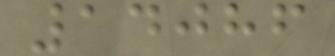14086
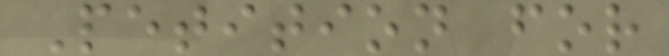Petition for
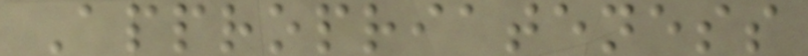Appropriateness
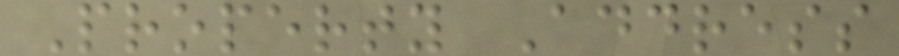Property Address
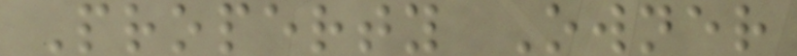Property Owner
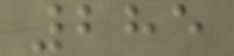285
